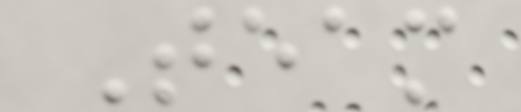Team
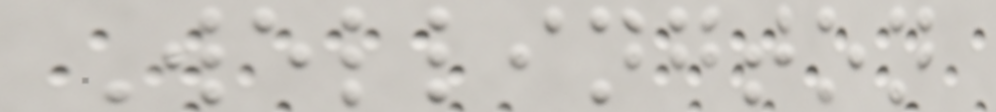Wellington
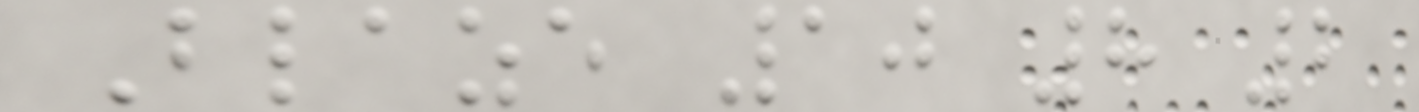Blaze 10 8 2
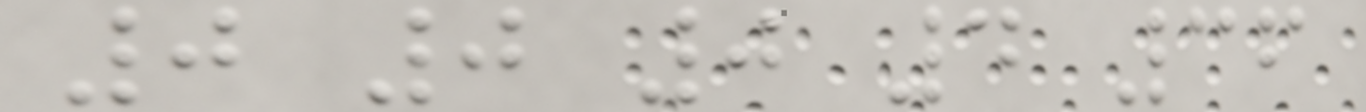0 0 0 4 36
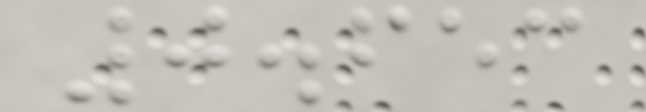0.653
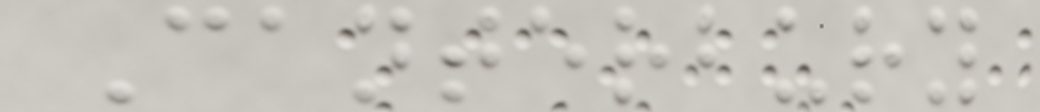Canterbury
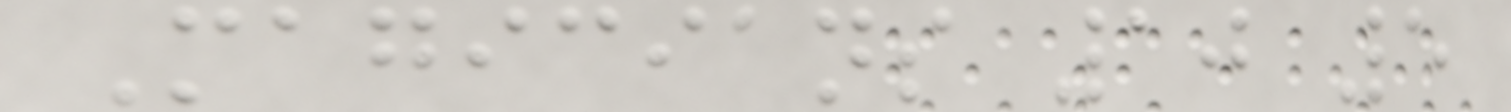Magicians 10 5
